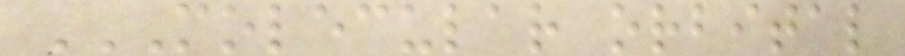MOLECULAR ORBITAL
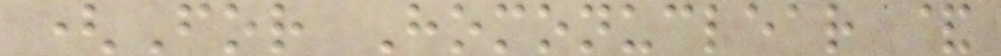(For Homonuclear &
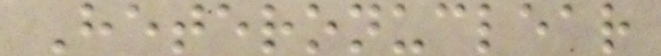Heteronuclear
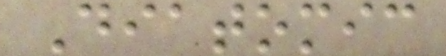Diatomic
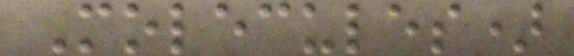Molecules)
